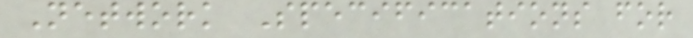Network Specifications for
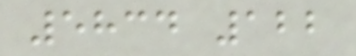5834 122
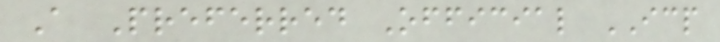A Preferred Official ICP
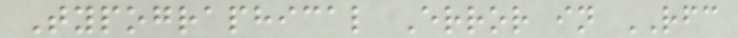Typographical Error in RFC
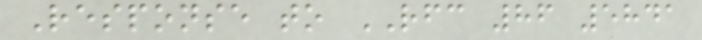Response to RFC 86 5841
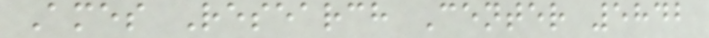Ames Research Center 5842
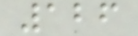126
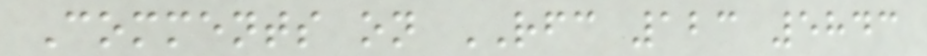Comments on RFC 123 5843
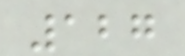127
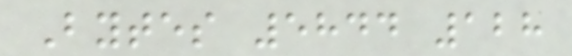Bytes 5844 128
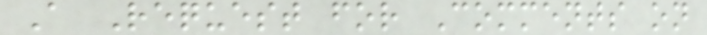A Request for Comments on
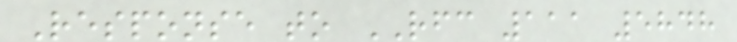Response to RFC 111 5848
